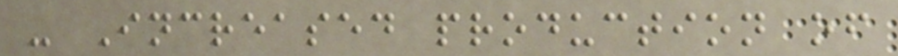- Increased production of
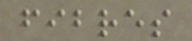fibres
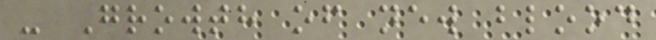- Growth of new blood
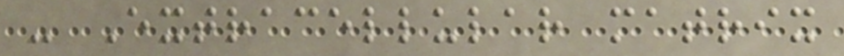- Extracellular matrix
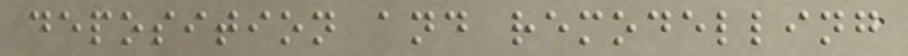deposition and remodelling
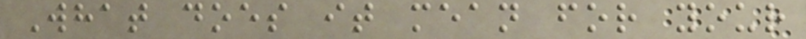What does it mean for your
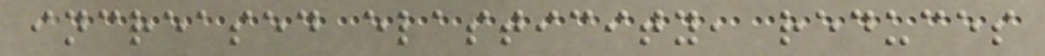increased elasticity, reduces
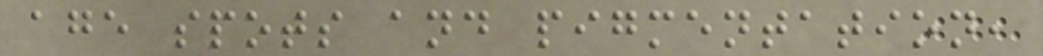age spots and pigmentation,
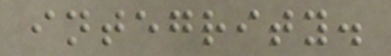integrity.
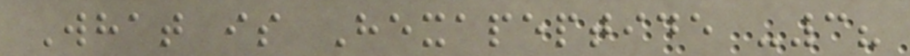What is Hexapeptide -3?
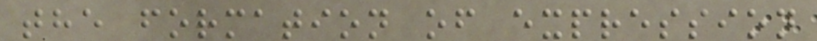the formation of expression
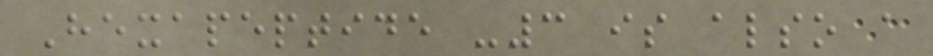Hexapeptide -3 is also a
